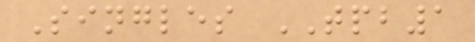Singles TPB1
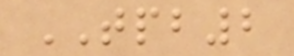TPB2
